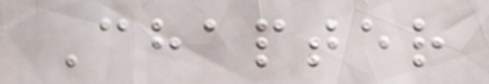Chapter
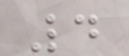4
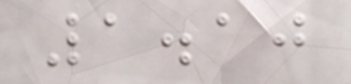1.10
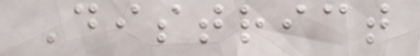District
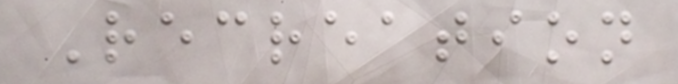Recreation
